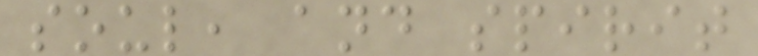soul, and spirit
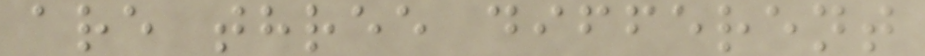are three different
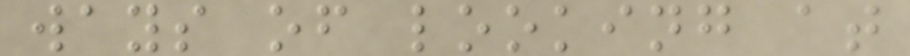ways of looking at
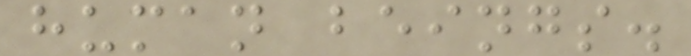human beings.
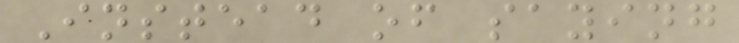Instead of saying
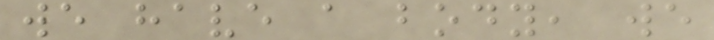we have a body, we
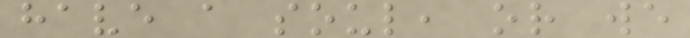have a soul, or we
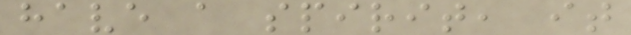have a spirit, it
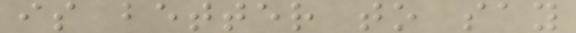is better to say
